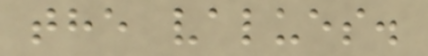the values.
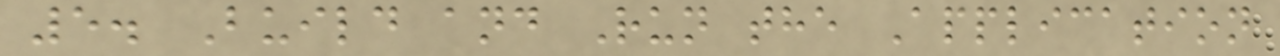5. Build and Run the Application
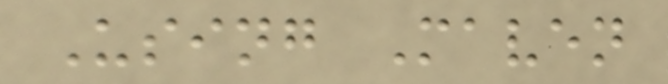Using Maven
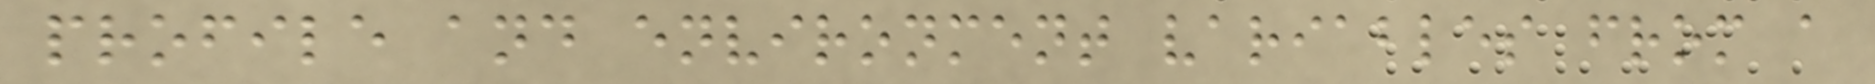profile and environment variables from a
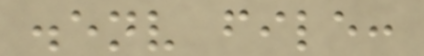.env file:
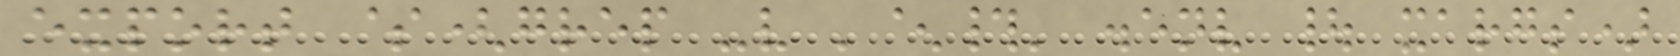export $(grep -v '^#' .env | xargs)
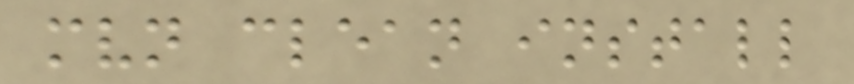mvn clean install
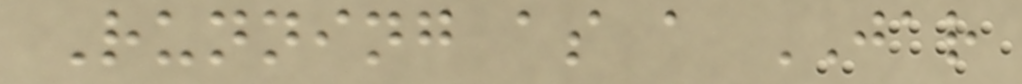Running as a JAR
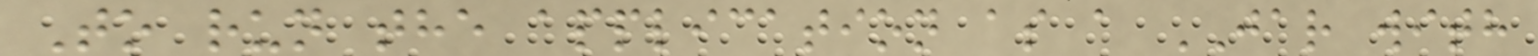To run the application as a JAR with
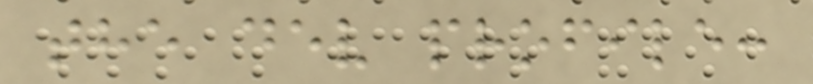the dev profile:
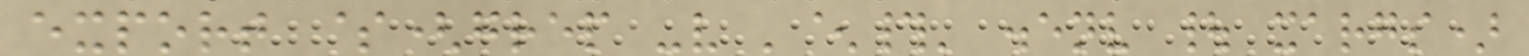export $(grep -v '^#' .env | xargs)
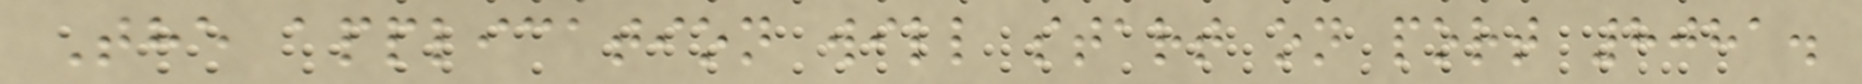The application will start on port 8081.
